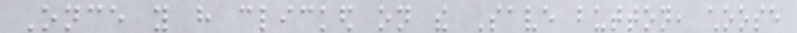Once you have clicked on the Save button, choose
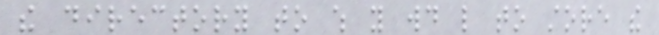the directory to which you would like to store the
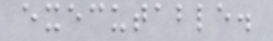executable.
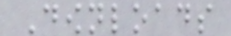Downloads
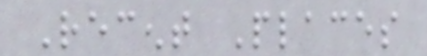Recent Places
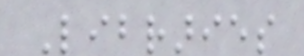Libraries
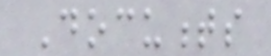Documents
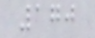170
